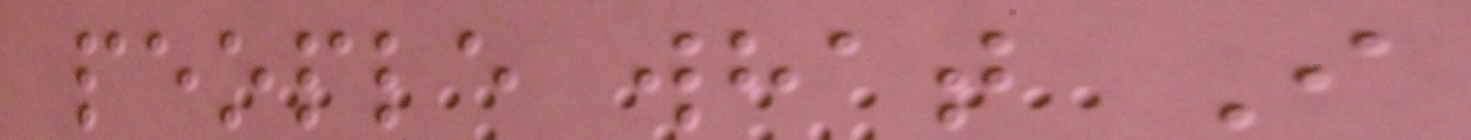people what I
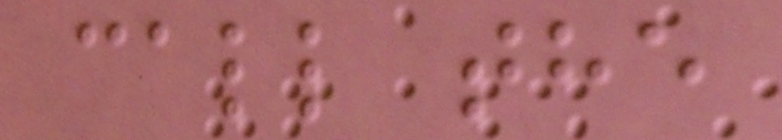call the
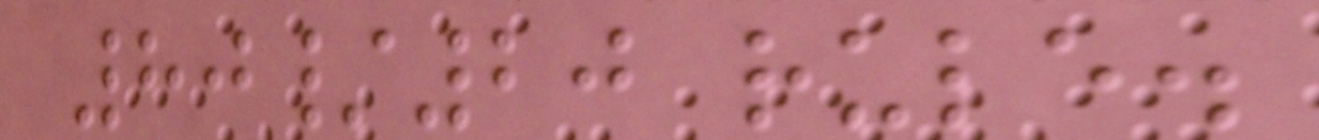80/20 rule.
